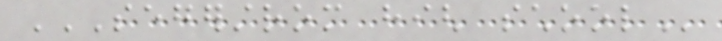SEGERSTROM HIGH SCHOOL
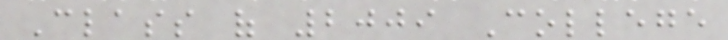Class of 2009 College
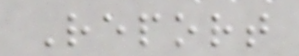Report
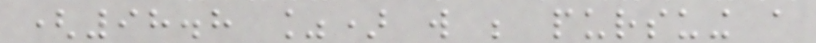(98.8 %) will be pursuing a
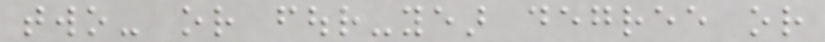two- or four-year degree or
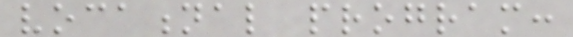vocational program:
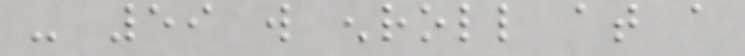- 59 will enroll at a
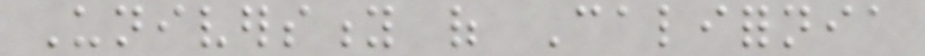University of California
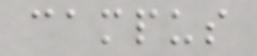campus
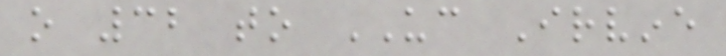o 32 to UC Irvine
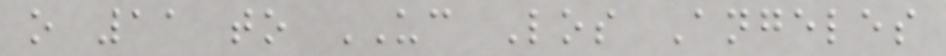o 11 to UC Los Angeles
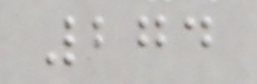274
